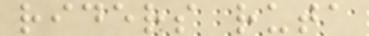riders ruta
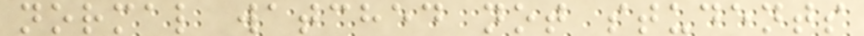normal watched not students
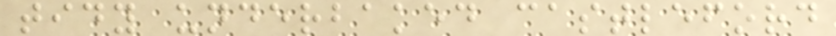tidy underbaked castleford
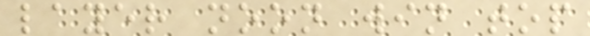layer noon win top
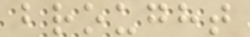brought
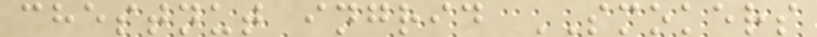chestnut ingrid SMOKERS
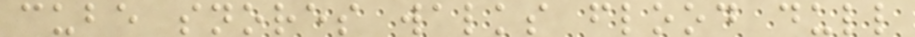cube snores walks flood dull
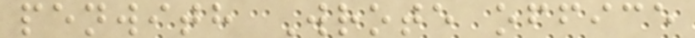penwith Wrote office
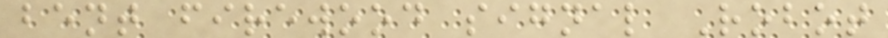bent firewood signal Robot
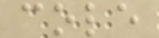cole
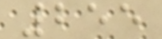255
